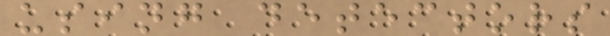using detectors
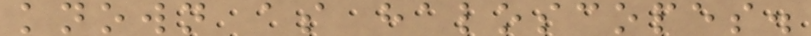known as haloscopes.
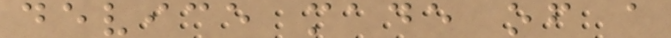device made of a
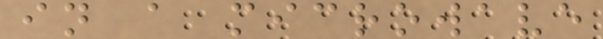in a microwave
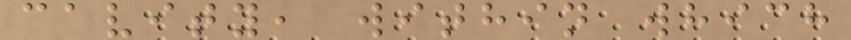cavity, within which
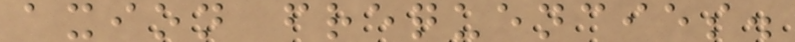axion frequencies.
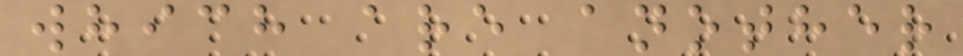which are another
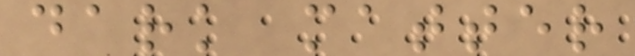dark matter
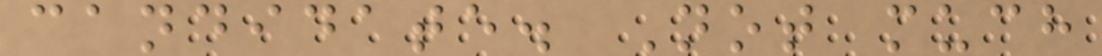candidate. Not much
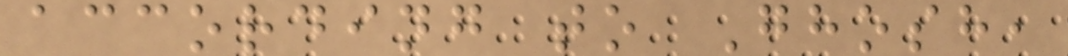according to Ghosh,
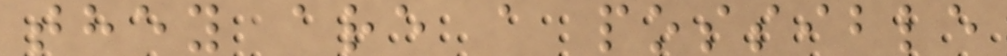they are a possible
